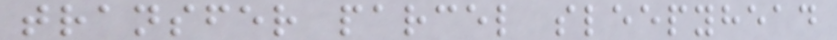transfer parcel sleepyhead
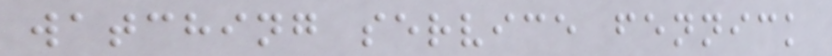watching service fennick
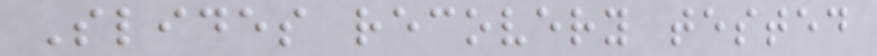Slides recovery tested
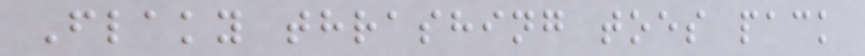Flaky thrashing toes pack
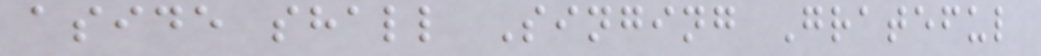aside shall Singing Grateful
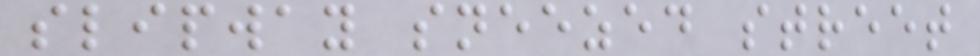slipway sneezed street
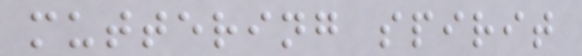muttering spirit
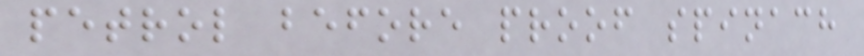petrol before proof spinach
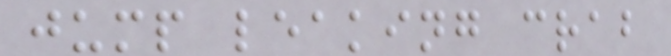jump leaking crab
